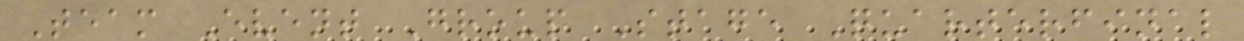Team Event Group Stage Quarterfinal
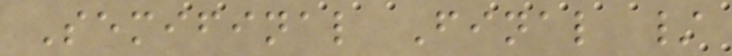Semifinal Final /
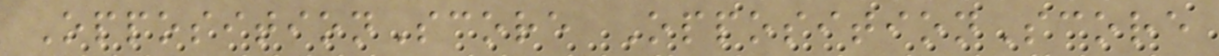OppositionScore OppositionScore
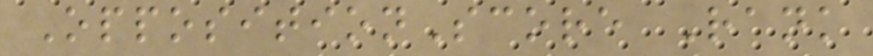OppositionScore Rank
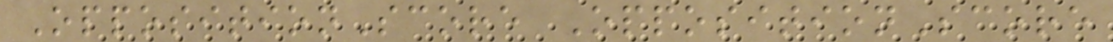OppositionScore OppositionScore
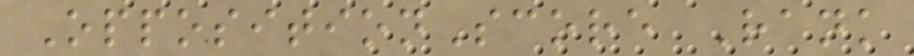OppositionScore Rank
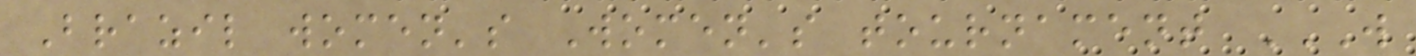Brazil women's Women's tournament W
